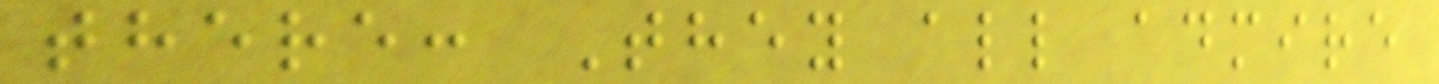there: They all admire
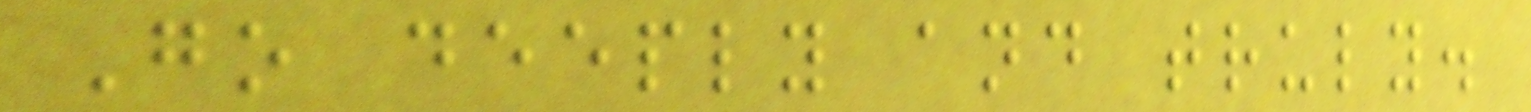Go deeply and truly.
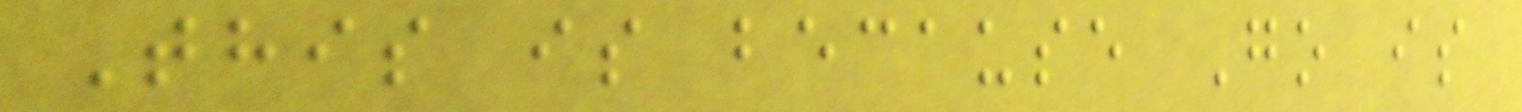This is because Go is
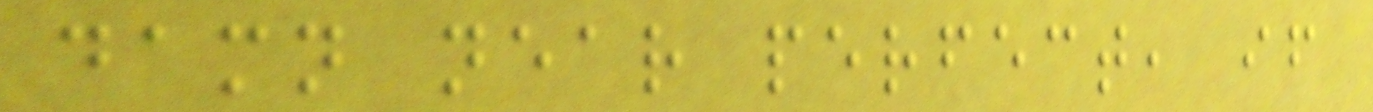damn near perfect, if
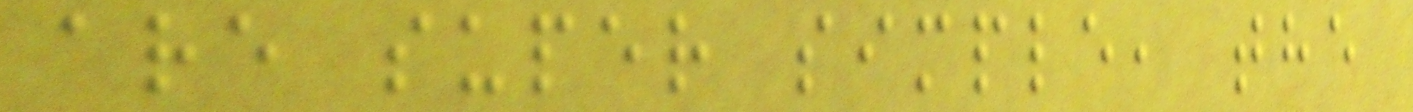are super simple, the
